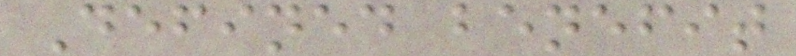Defined benefit
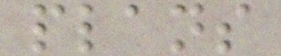plans
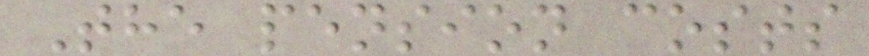The pension costs
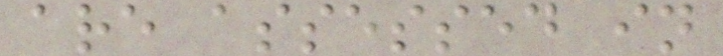are assessed in
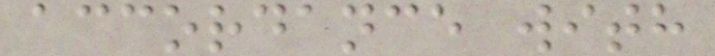accordance with
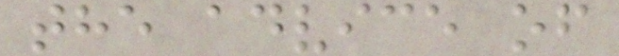the advice of
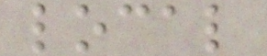local
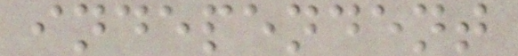independent
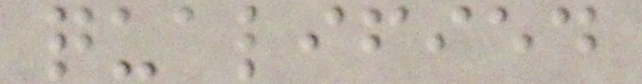qualified
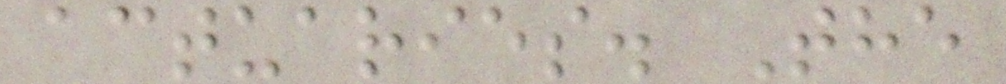actuaries. The
